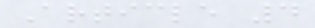Article 4
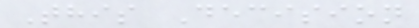This Decision
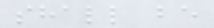shall be
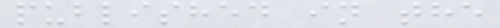published in the
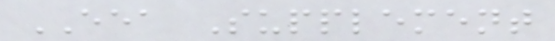EEA Supplement
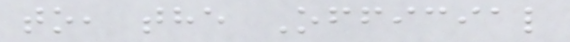to, the Official
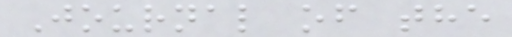Journal of the
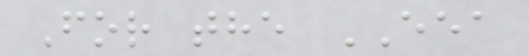For the EEA
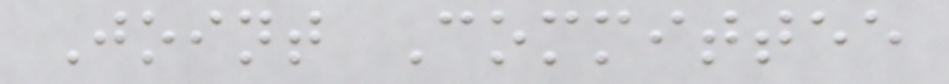Joint Committee
